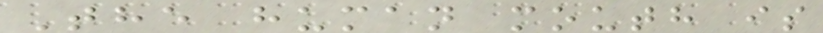The human mouth is
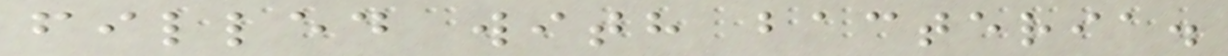filled with bacteria.
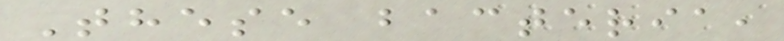These bacteria,
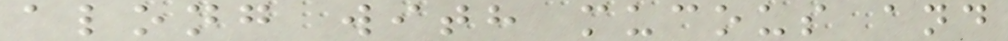along with mucous and
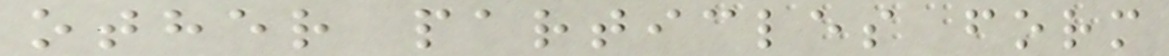other particles form
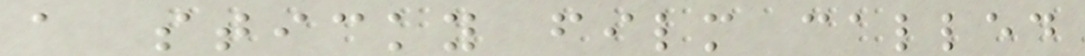a sticky film called
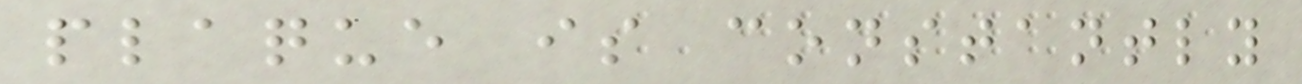plaque is constantly
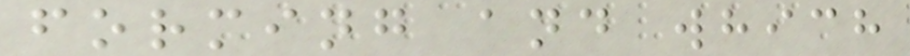forming and which
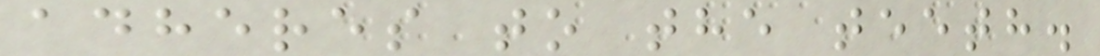adheres to the teeth.
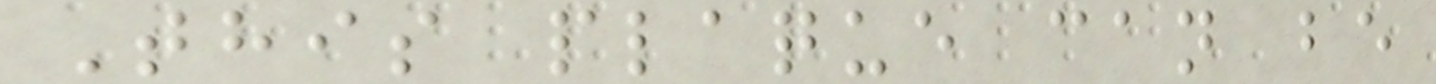This plaque can be
